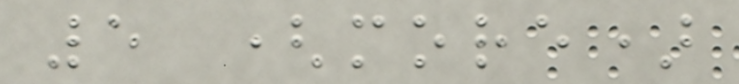5 (more)
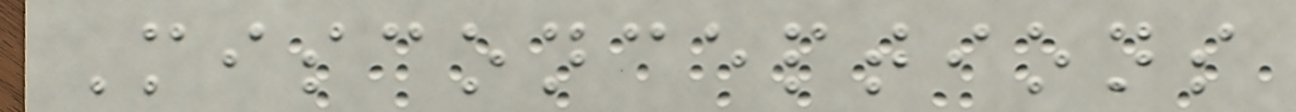Misconceptions
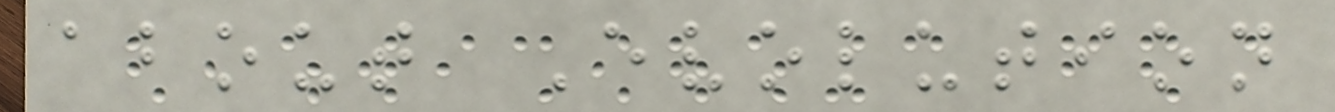about Evolution
